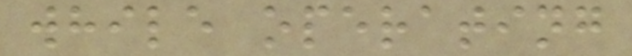while operating
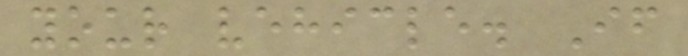your vehicle. If
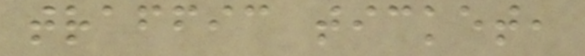traffic ticket,
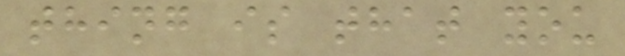thing is that you
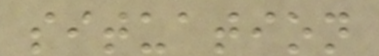situation
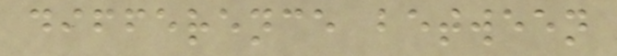difference between
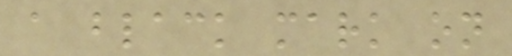a black mark on
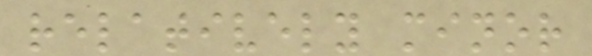relatively minor
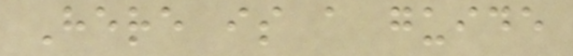Here is a guide
